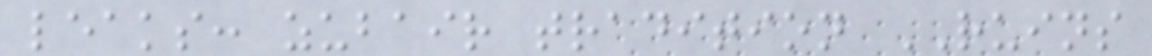leaks: zubair tradition RUINS
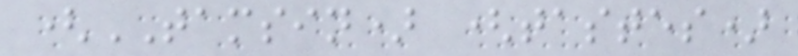(TAMSIN) (tastes)
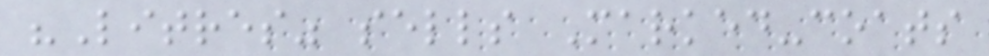"Litres" sells Marked-coats
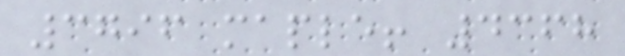3796 maple! 4368
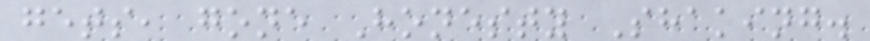gets, gone Honesty Shaking.
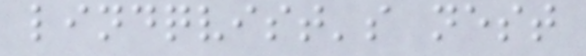lindqvist's nest
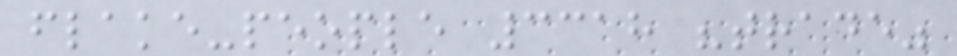flake-people 3318 "trade"
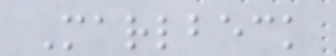Marlbeck
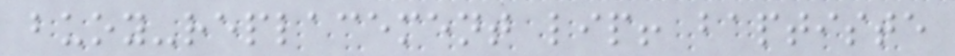buoy-replacement lip! baptiste
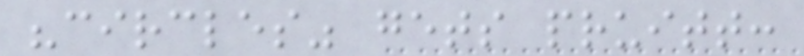"circles" gets pruitt:
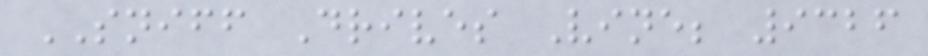SNIFF Drives Vine; 9326
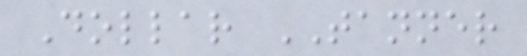Dollar TANNER
